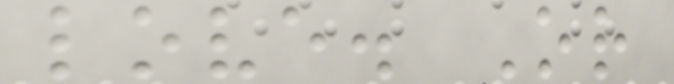love. Or
